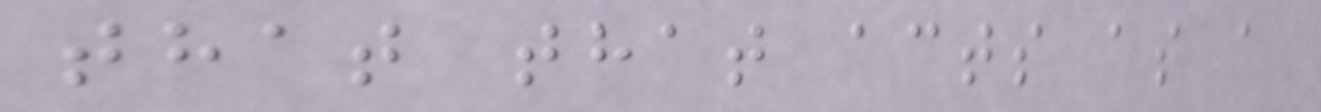that that acts as a
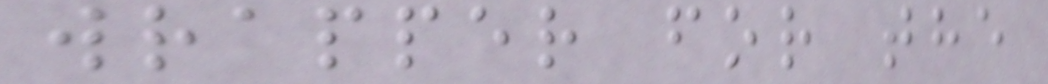wrapper for the
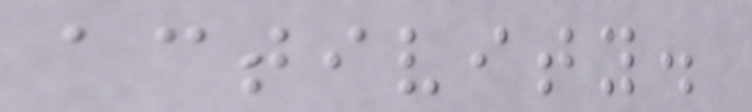activity.
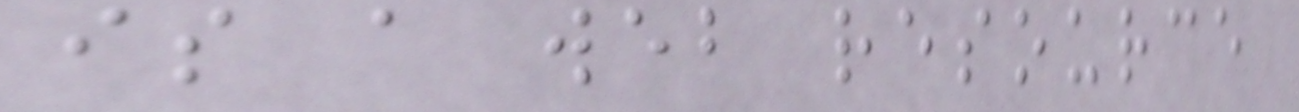is a web resource
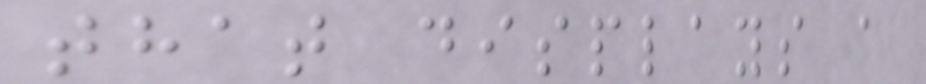that displays a
